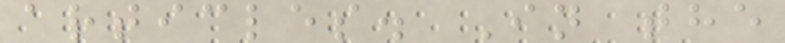articles. In the
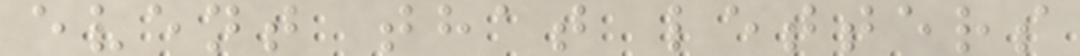event that letters
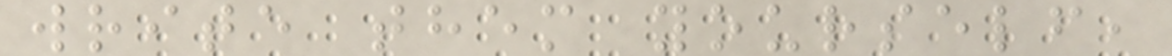write them yourself,
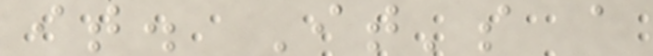it. It's a
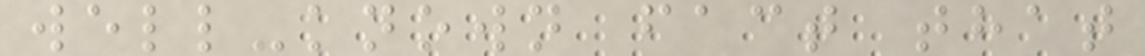well-known fact that
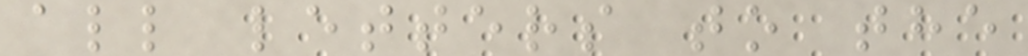all letters to the
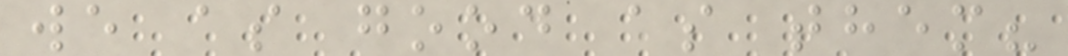we as good as them?
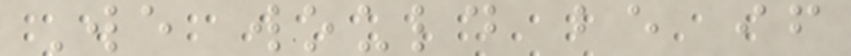We would be if
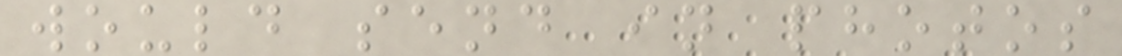would send in photos
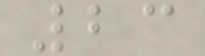23
